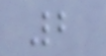2
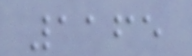1165
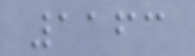1163
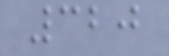320
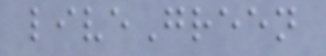liveGreen
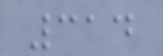314
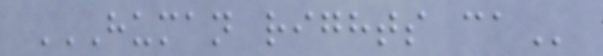HUMAN RIGHTS CA
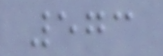573
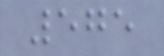575
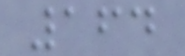164
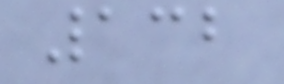132
